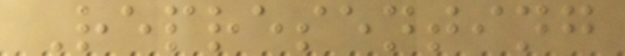Representing
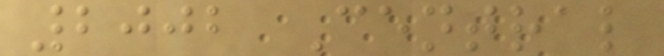2002 Central
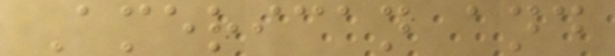American and
